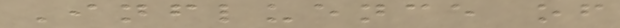Influence of
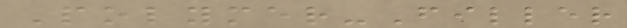Polymer-Filler
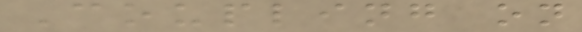Coupling on
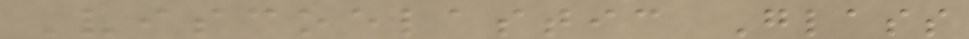Viscoelastic Glass
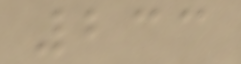233
